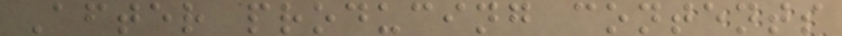After producing contents
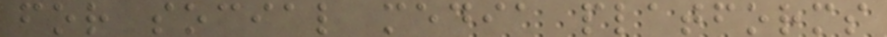for social media platforms
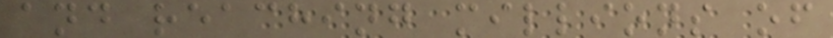and reaching millions of
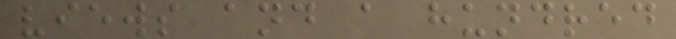views and a hundred
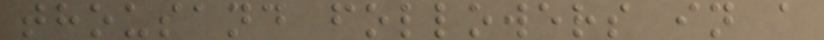thousand followers in a
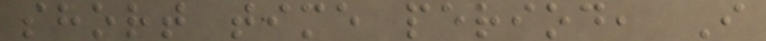short time period, I
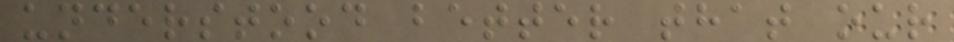understood better that our
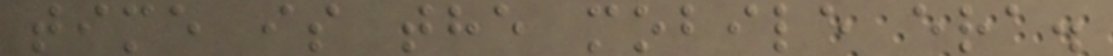time is the mobile era.
